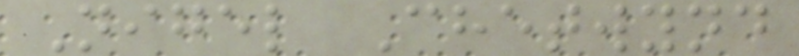Nigel Chetwynd
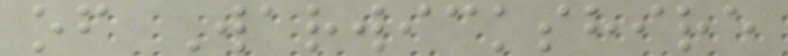of Warwickshire
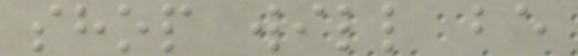shop will be
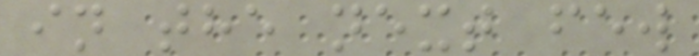in the next few
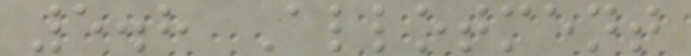5.8 Allotment
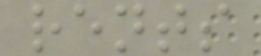rents
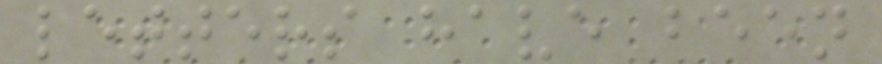letters have been
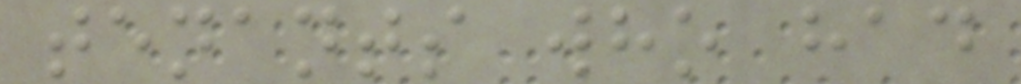tenants who had
